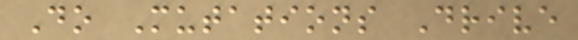Do Mutations Drive
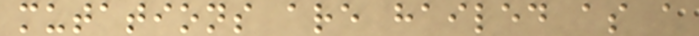mutations are hailed as a
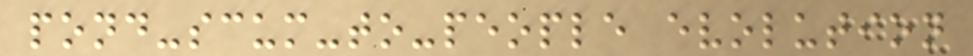pond-scum-to-people evolution
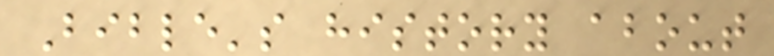Bible's history about
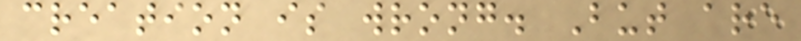creation is wrong. But are
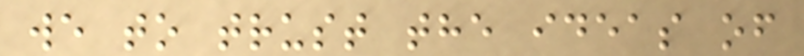we to trust the ideas of
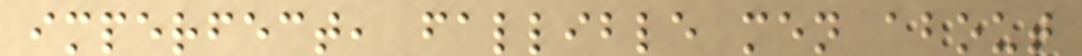imperfect, fallible men about
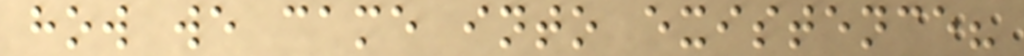how we came into existence?
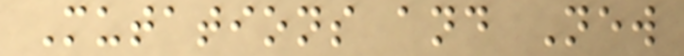Mutations and New
